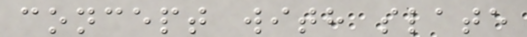concept with slate
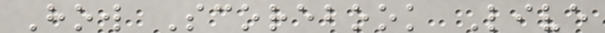How Scorebook Live
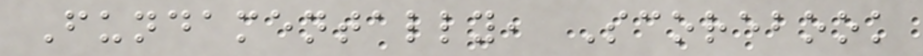Fundamentally, Scorebook
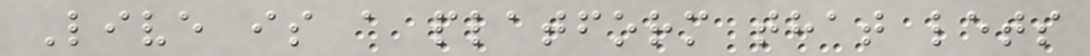Live is a platform that lets
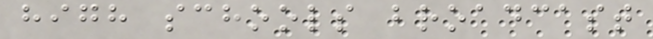high schools broadcast
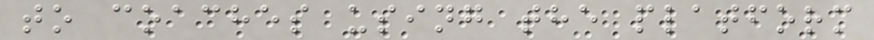to coaches using the platform
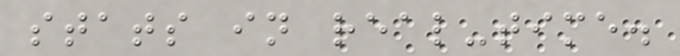stats in real-time.
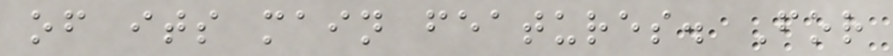of its main features. For
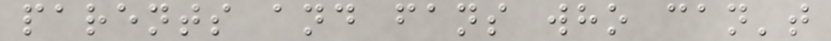parents and fans who can't
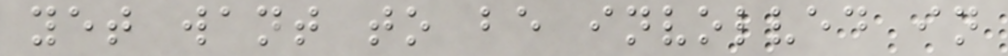yet want to be involved in
